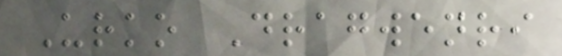Urko Dragwenri
